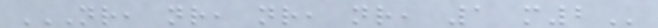NR, NR, NR, NR, 1 M2
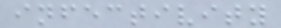infectivity
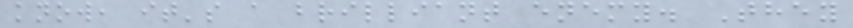know, it's a brilliant enemy. They
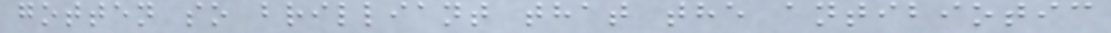gotten so brilliant that the antibiotic
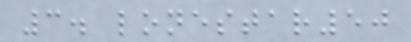3. lonestar50
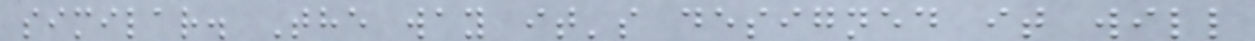similar. The way it's designed it will
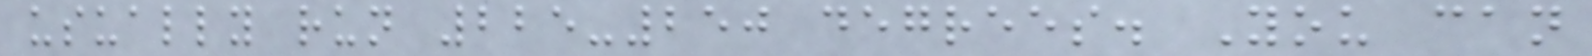usually run 225-250 degrees. You can
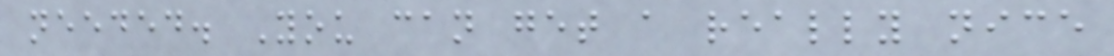needed. You can get a really nice
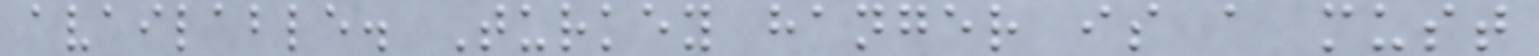available. Turkey hanger is a must
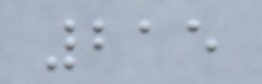215
